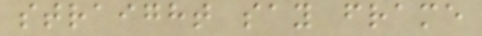straight say frame
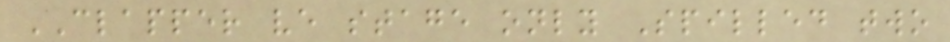CLAPPER ve stage only Spilled two
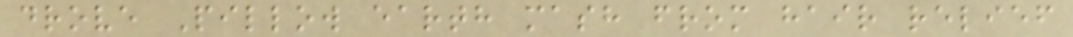drove Pillow earth mash from hair relief
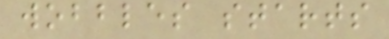wobbles starts
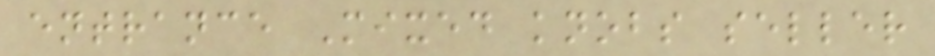entrance Mixed knobs seller
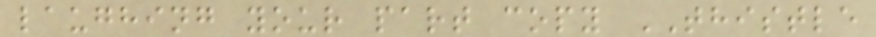laughing your part copy THISTLE
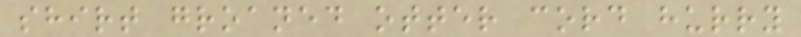shirt groaned otter cord hurry
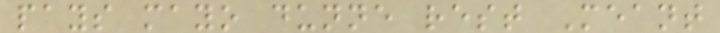pays mayo dunne rest Meant
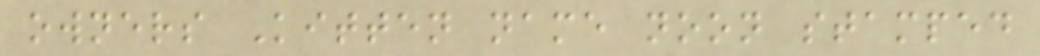owners Kitten name noon stamped
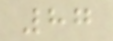87
